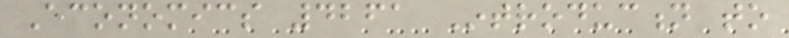Economics 4261 Introduction to
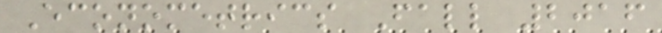Econometrics Fall 2016
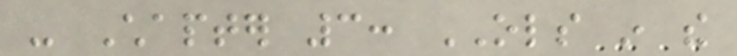- Chapter 3: OLS in the
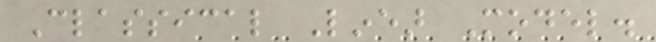Classical Linear Model.
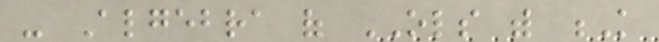- Algebra of OLS with K
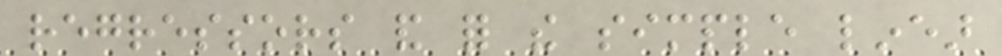regressors and for the simple linear
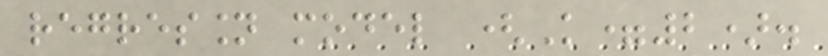regression model (K=2).
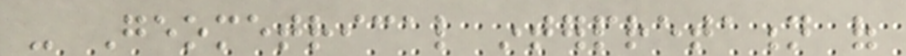- Geometrical interpretation of
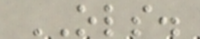OLS.
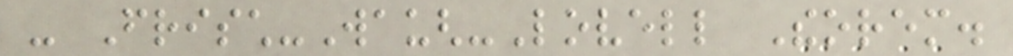- Frisch-Waugh-Lovell Theorem.
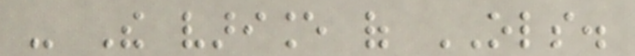- The variance of OLS.
